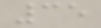35
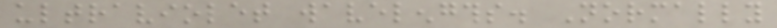ultraviolet wavelengths. Normally
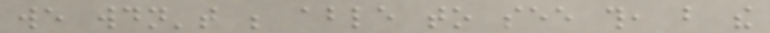we wouldn't be able to see this, but the
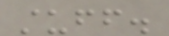stuff.
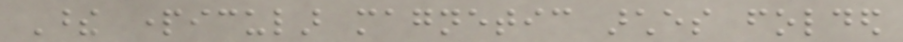These particular magnetic arches folded
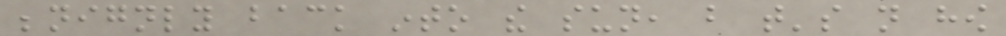benignly back into the sun, but that's not how
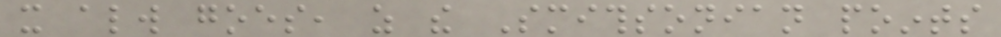it always goes, as the Smithsonian points
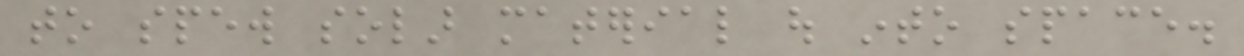to spew solar material out into space.
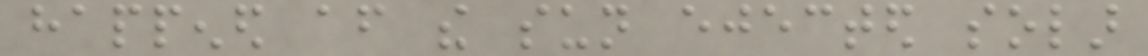happened after the sun ejected solar
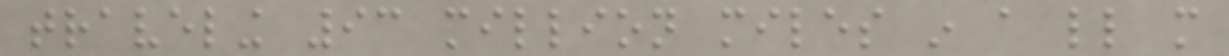traveling 93 million miles in a little more
